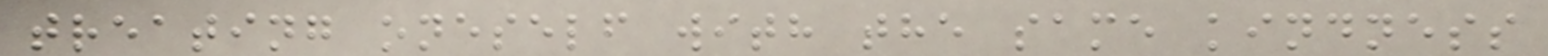treating oneself with the same kindness
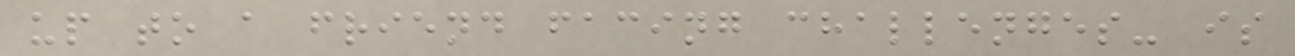up to a friend facing challenges- is
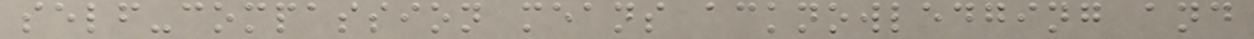self-compassion means acknowledging and
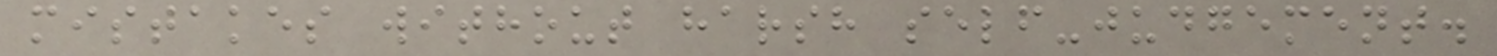mistakes without harsh self-judgement.
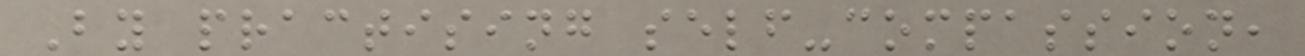By practising self-compassion,
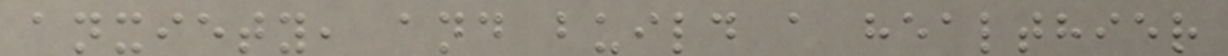anxiety, and build a healthier
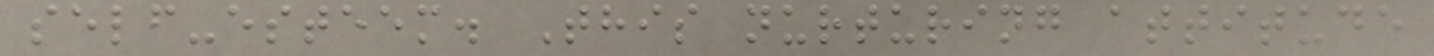self-esteem. This nurturing attitude
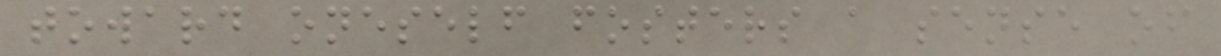toward oneself fosters a sense of
